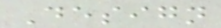Design
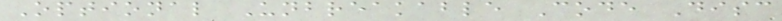Optional Unbreakable Code Disc
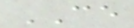CE
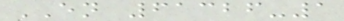EN 61326-1
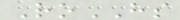RoHS
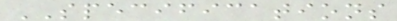SPECIFICATIONS
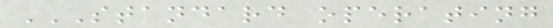STANDARD OPERATING
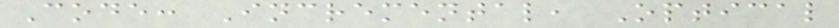Code: Incremental, Optical
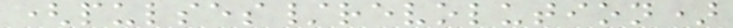(pulses/revolution)
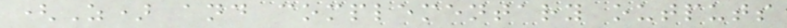(Z) and complementary outputs
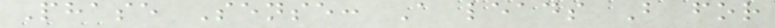Phase Sense: A leads B for
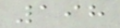198
